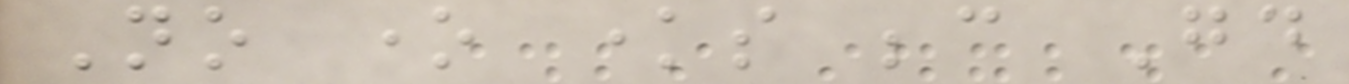No one knows because Good
